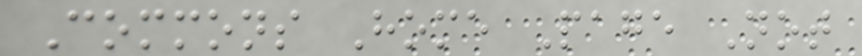Commons Home Page Not
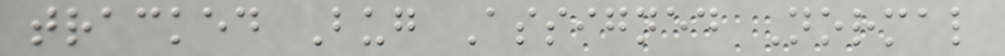tracked Bug Assigned Normal
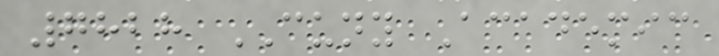7828 CUNY Academic
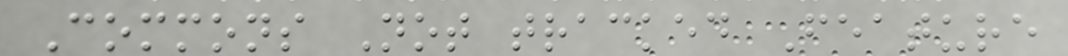Commons Not tracked Feature
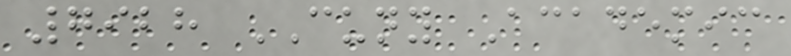7928 CUNY Academic
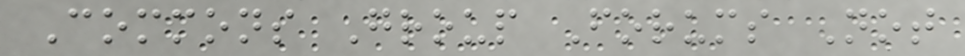Commons Group Forums Not
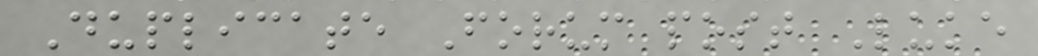Duplicate Forum post Luke
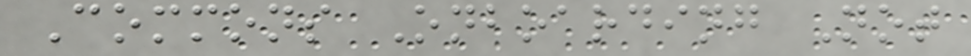Commons Onboarding Not
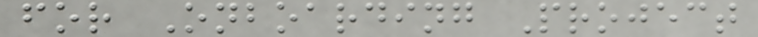for Onboarding Project
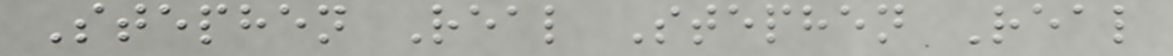Stephen Real Stephen Real
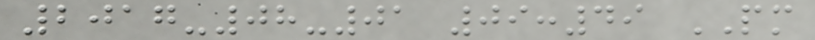2017-08-01 09:49 PM
